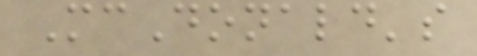McDonald's
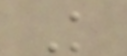K
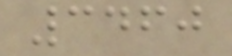3460
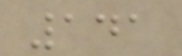141
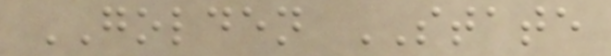GOLDEN STATE
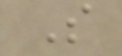S
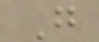G
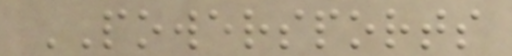POWERSPORTS
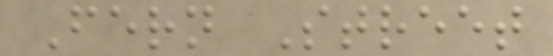Fern Street
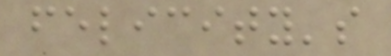felicity's
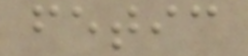fetic
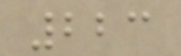223
